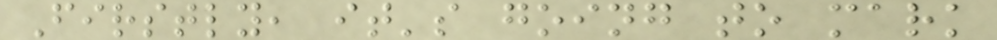Firstly, it's going to mark
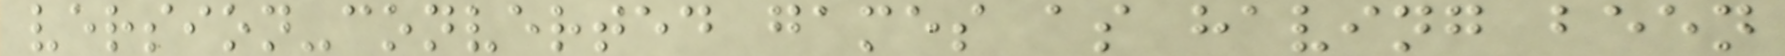version-converted games as having been
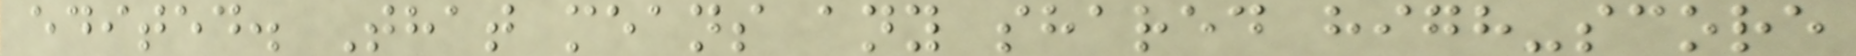edited. That means any shared high-score
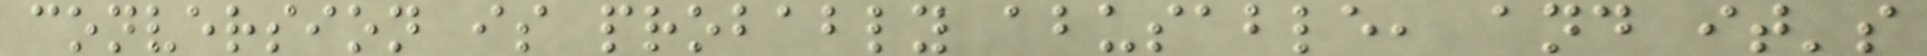conversion is probably abusable, and it's
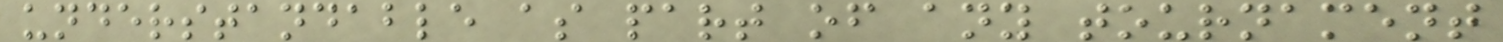understandable as part of any tournament
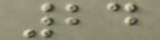24
